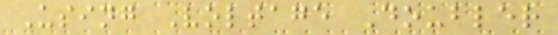Using Voltage Doubler
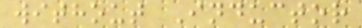without Inductor
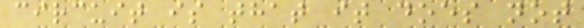circuit is that it does not
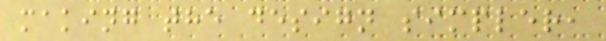making the design simpler,
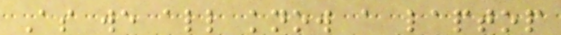As we all know a laptop
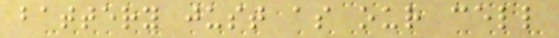battery just as our cell
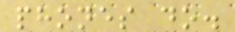phones do.
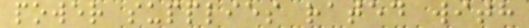power supplies rated with
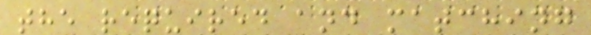the required and matching
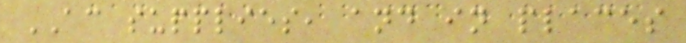AC supplies, and in places
